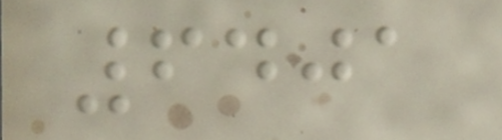6401
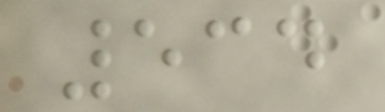534
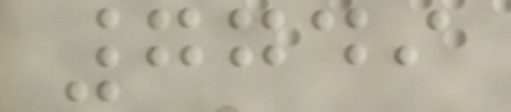7749
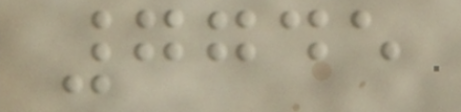7745
